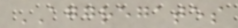AGGREGATES
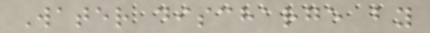Water discharge by
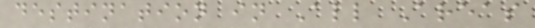destination in All Areas
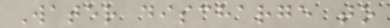Water discharge to
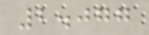2.077
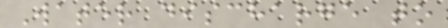Water discharge to
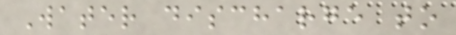Water discharge to
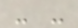- -
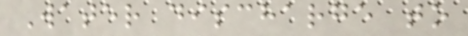Water discharge to
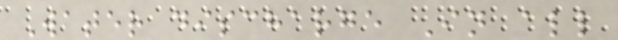Water discharge In all
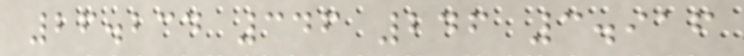26.234 346 246 3.916
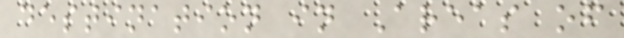destination in Areas of
